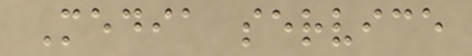Media service
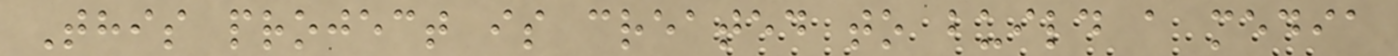This project is created to build a media
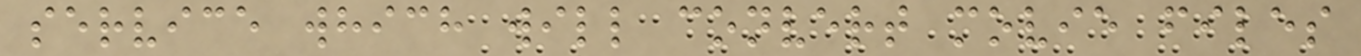service which will convert movie files
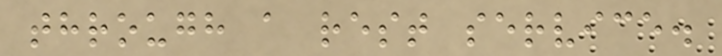through a rest service.
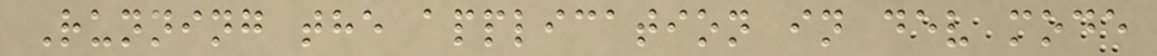Running the application in dev mode
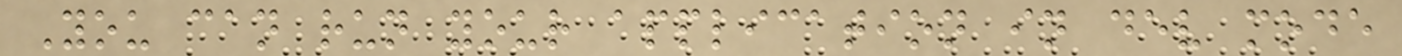You can run your application in dev mode
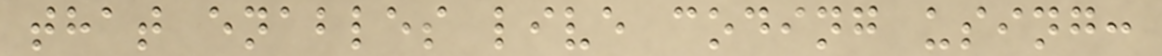that enables live coding using:
